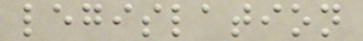legislation
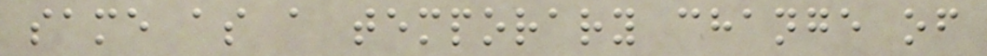same as a temporary change of
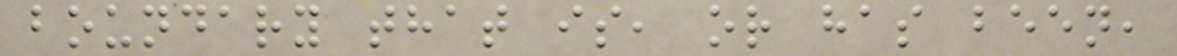boundary that is, or has been,
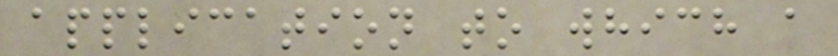application to which a
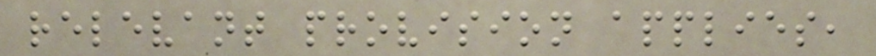relevant provision applies,
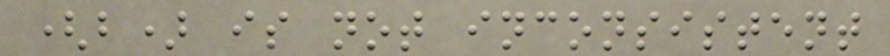(b) is not inconsistent
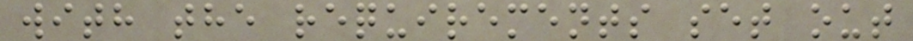with the requirements set out
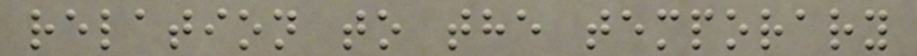relation to the temporary
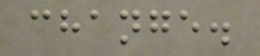change.
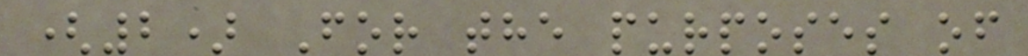(2) For the purposes of
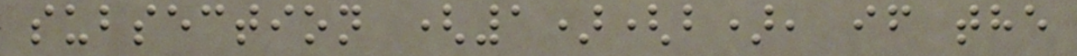subsection (1)(b), if the
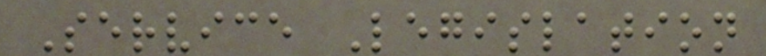Service Legislation
